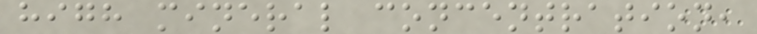high mineral concentration,
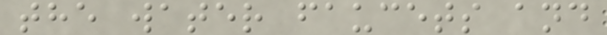the water faucets and
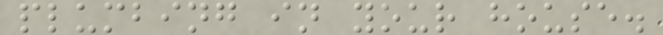plumbing in your house.
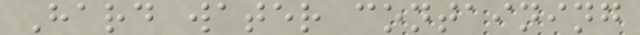Hard water containing
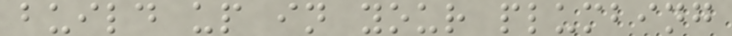build up in your plumbing
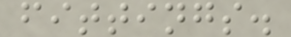fittings.
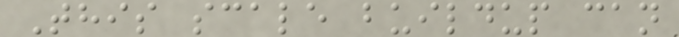This scale buildup can
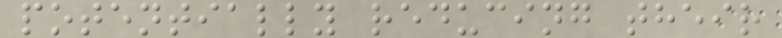potentially reducing their
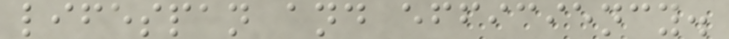lifespan and efficiency.
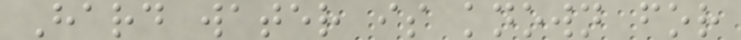Hard water is known for
